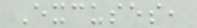Excuses,
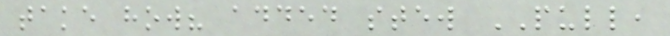take how? added stew PULL,
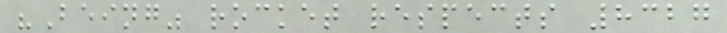"Being" rocket respects 8327
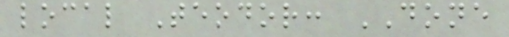local Teodor: DONE
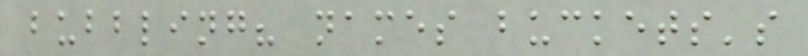bubbling? names buckets's
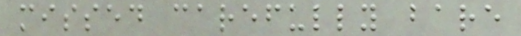missed carefully bare
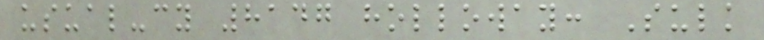usual-cy 8147 holloway: Sulk
